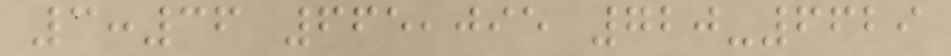3:36 665,095 720-6629
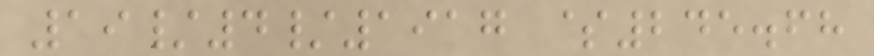19/4/1917 $245.68
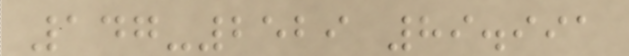147-2529 89.991
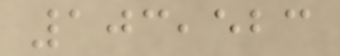103,523
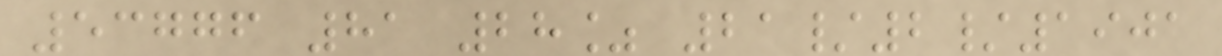53776 81 28% 21/2/1901
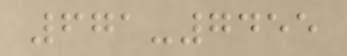671-7455
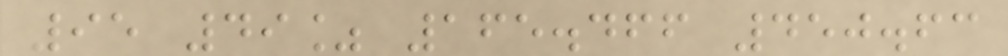95 49% 165.466 450.63
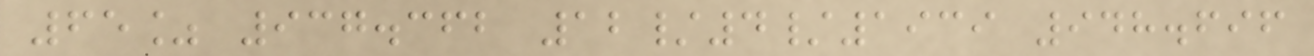65% 937.362 12/4/1939 948.696
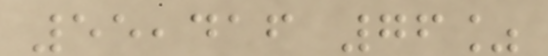55,416 76%
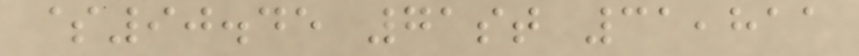$90.45 71st 31,811
